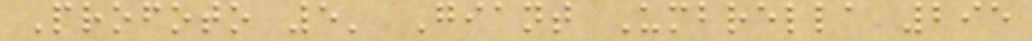Profoto 5' Giant Umbrella 295
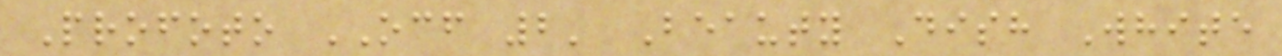Profoto OCF 2' Beauty Dish White
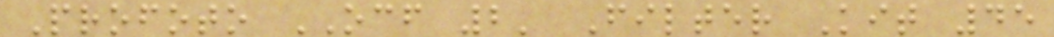Profoto OCF 2' Filter Kit 45
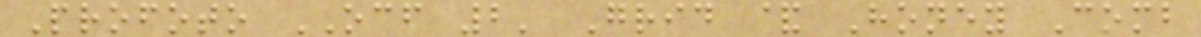Profoto OCF 2' Grid & Honey Comb
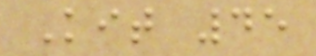Kit 45
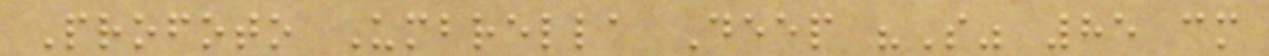Profoto Umbrella Deep "S" 85 cm
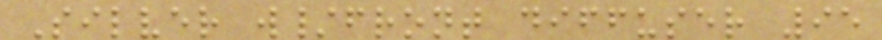Silver w/front diffuser 95
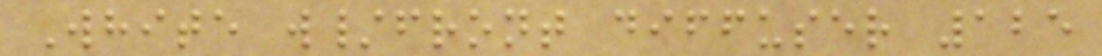White w/front diffuser 125
